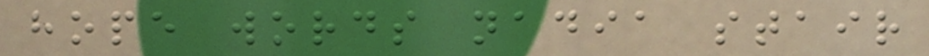hope words nadia stair
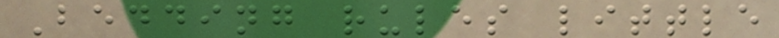Bedding rules little
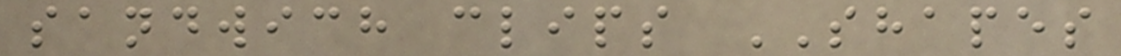sandwich clips SHAPES
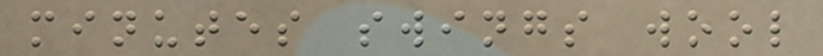minutes swings wool
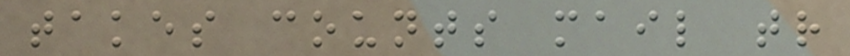takes counts mail tr
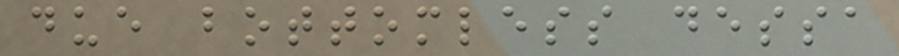due bottomless dessa
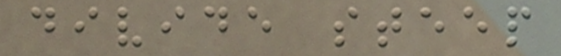divide steep
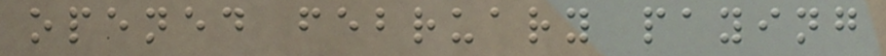opened february paying
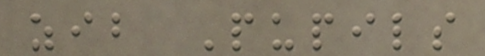zib Pupils
